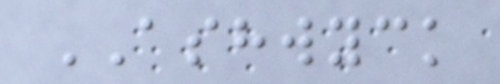ASHWYCK
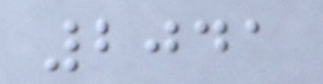2041
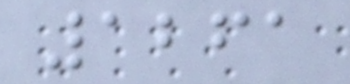1261
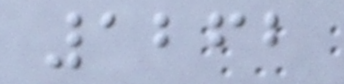1262
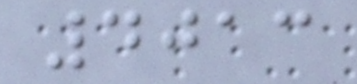4013
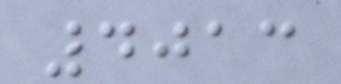4013
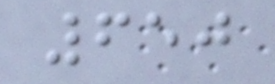650
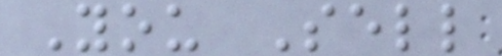You Sell
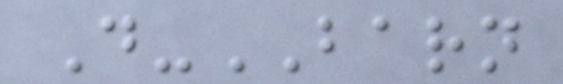D-BARN
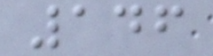146
